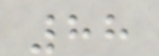88
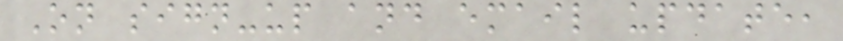On sign-up and email update,
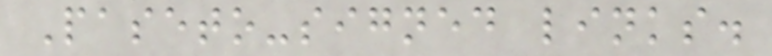Paseto-signed links.
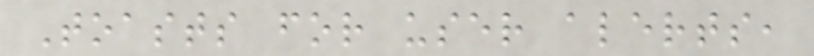Toasts for user alerts,
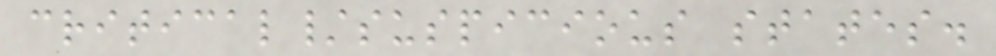critical/suspicious states.
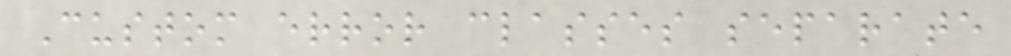Custom error classes separate
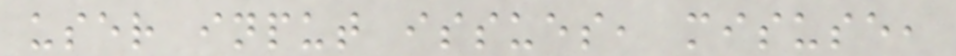user input issues, misuse,
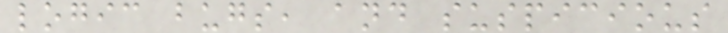logic bugs, and suspicious
